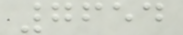7654
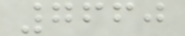7660
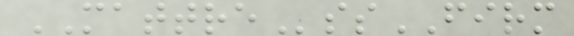MATTREssFIRM
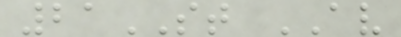21ST AV
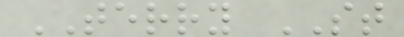TERRY ST
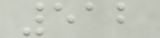512
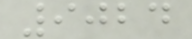9024
